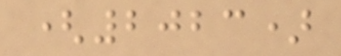(2023)
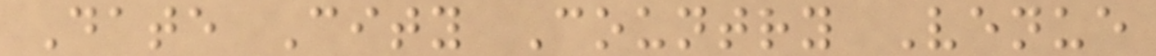Date City Country Venue
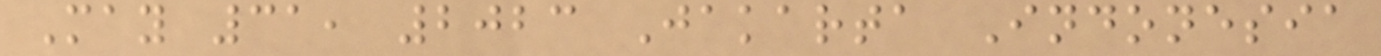May 31, 2023 Jakarta Indonesia
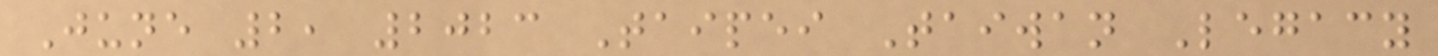June 2, 2023 Taipei Taiwan Legacy
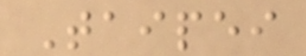Taipei
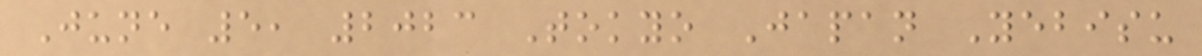June 5, 2023 Tokyo Japan Yebisu
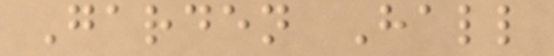Garden Hall
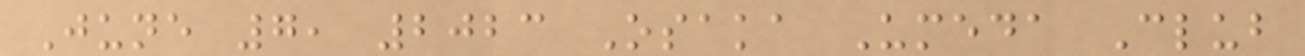June 7, 2023 Osaka Umeda Club
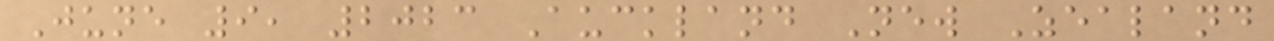June 9, 2023 Auckland New Zealand
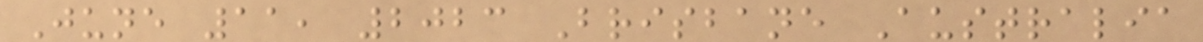June 11, 2023 Brisbane Australia
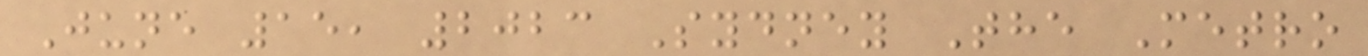June 15, 2023 Sydney The Metro
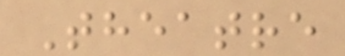Theatre
